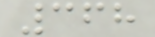368
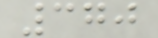370
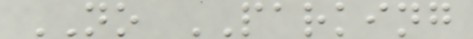NO PARKING
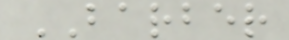BARBER
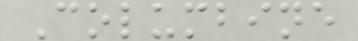Columbine
